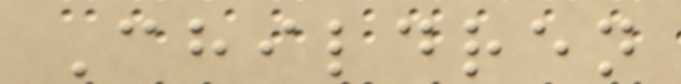Children
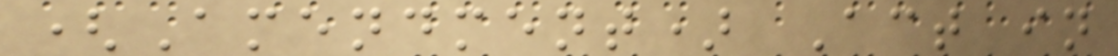(Amendment) Act in
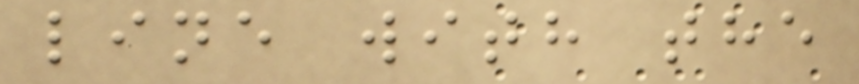line with the
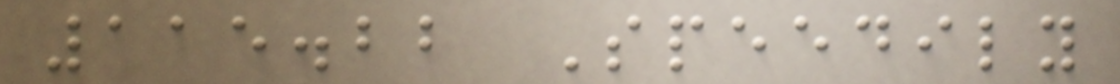115.22 Speedily
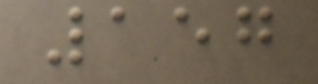157
